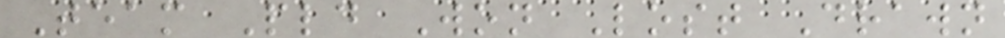Team Pld Won Lost Drawn
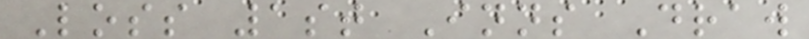Loss 1st Inns Draw
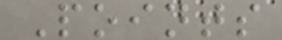Points
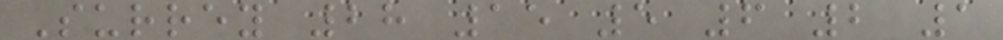Surrey 28 15 5 6 2 1
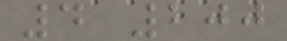4 200
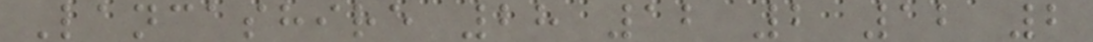Lancashire 28 12 2 12 2
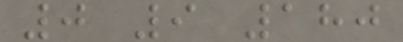0 9 180
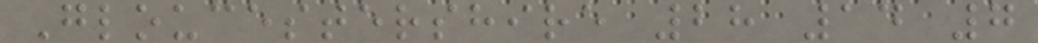Gloucestershire 28 14 7
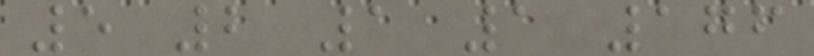5 2 1 1 176
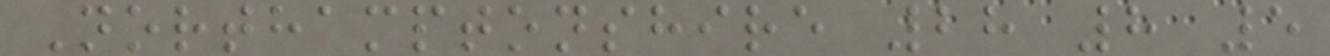Northamptonshire 28 8 5
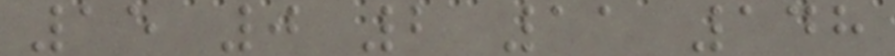15 0 2 11 148
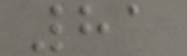81
